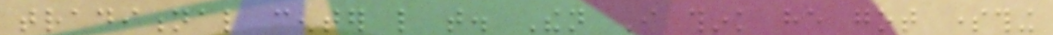traditional center like that. Then I think he got something
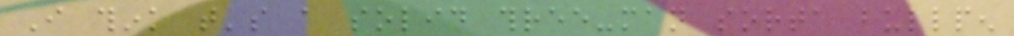I think that's a solid three-man sorta bullpen
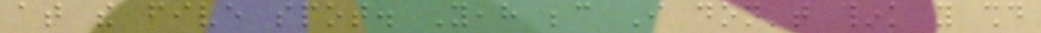at the five spot. Yeah because I don't think you should
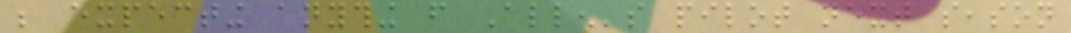be expecting anything from Allen's pilot next season
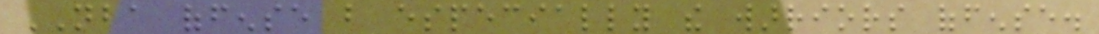NBA offense but especially the warriors offense.
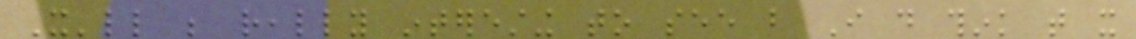It'll be really interesting to see but I do think that it
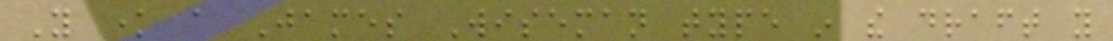You know a James Wiseman type in the draft you
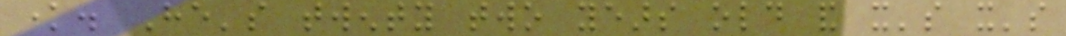know. He's twenty two years old and it's it's
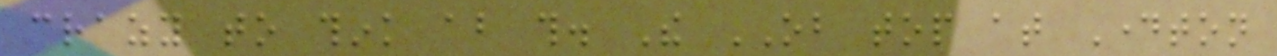crazy to think about this. The OB top at Dayton
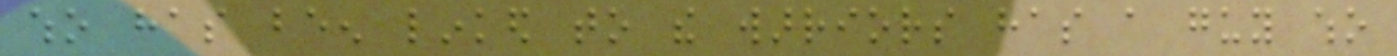who has been linked to the warriors has a guy who
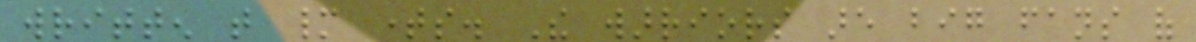written that many times. The warriors are big fans of
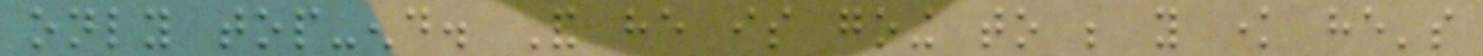only top-end. And he is going to be you know he's
